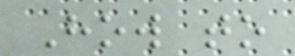How to
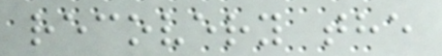recovery the
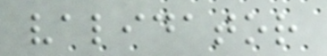validator
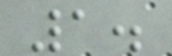1.
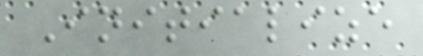Initialize
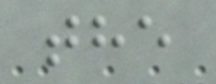the
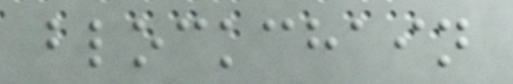blockchain
